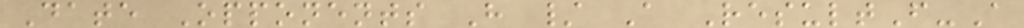Date Opponents H / A ResultF-A
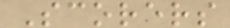Scorers
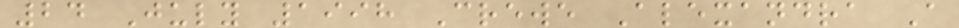24 July 1998 Crewe Alexandra A
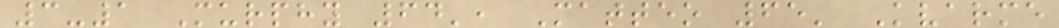3-1 Murphy 64', Matteo 65' Kvarme
